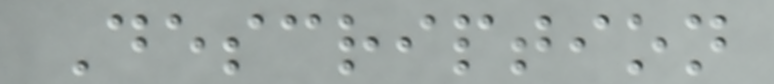Description
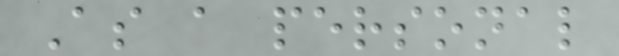As a personal
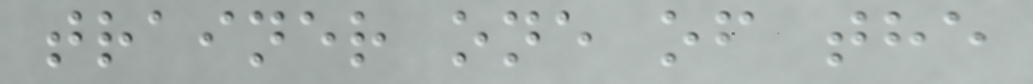trainer one of the
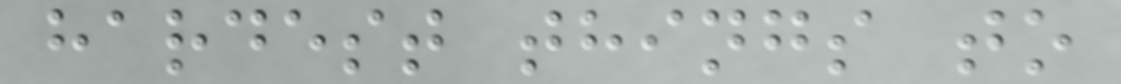hardest things to
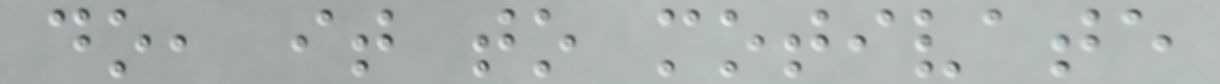do, it to motivate
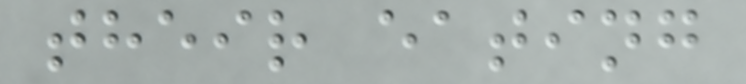their eating
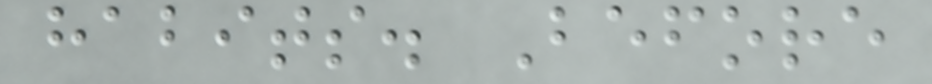habits. Before
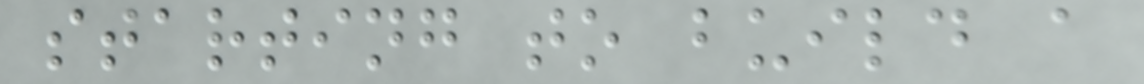starting to build a
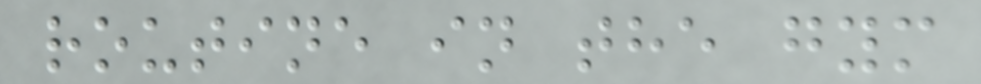routine in the gym
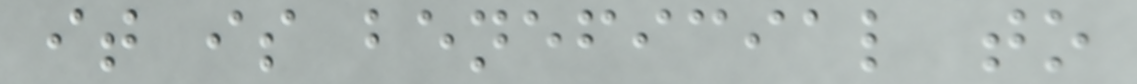it is beneficial to
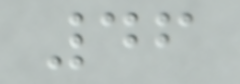46
